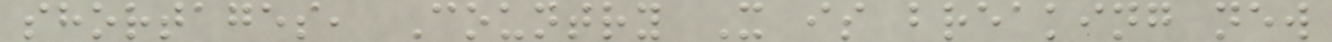shortages, Country X is breaking new
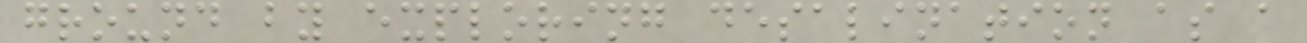ground by exploring desalination as a
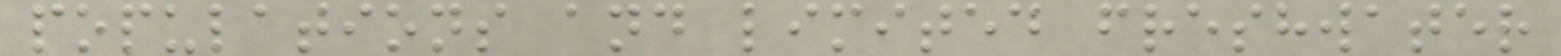populations and limited freshwater
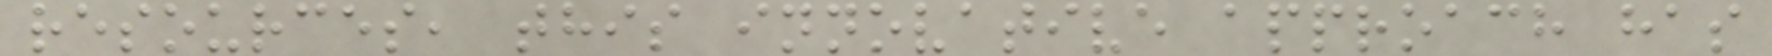resources, this innovative approach has
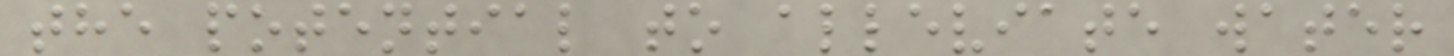the potential to alleviate water
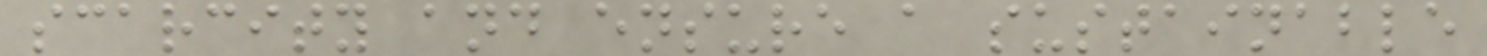scarcity and ensure a sustainable
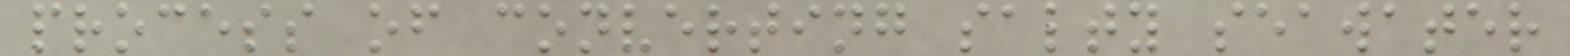process of converting salty seawater
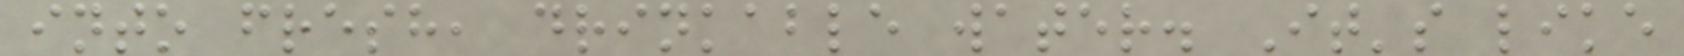into fresh, drinkable water. It's like
